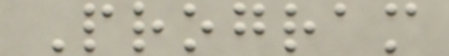Program
